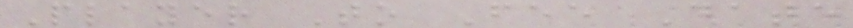Player To Fee Date
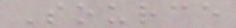Source
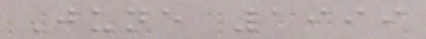June 1999
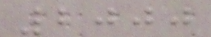2000
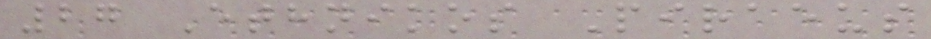27 Ethnikos Piraeus
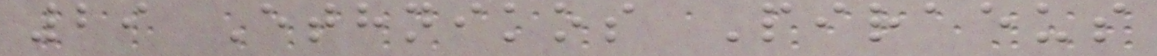29 Ethnikos Piraeus
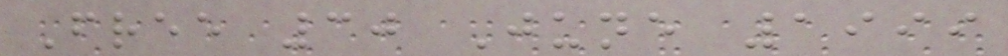Free 30 June 1999
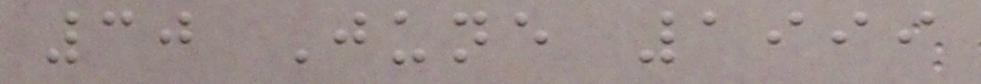30 June 1999
